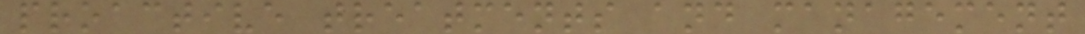proactive treatments and management
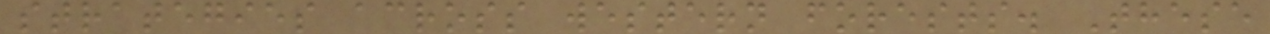strategies across western forests. These
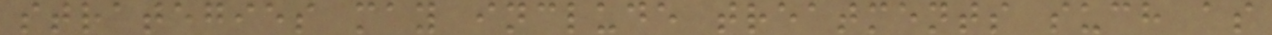strategies may include treatments such as
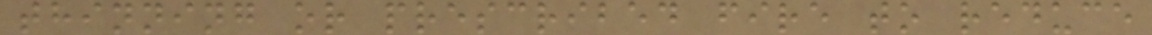thinning or prescribed fire to reduce
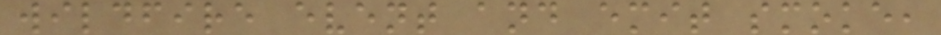wildfire event and emit smoke,
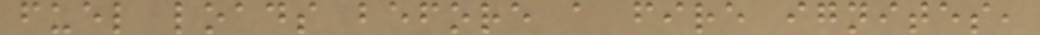fuel loads before a fire ignites,
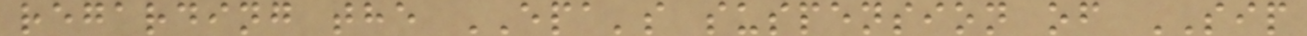regarding the EPA's suspension of SIP
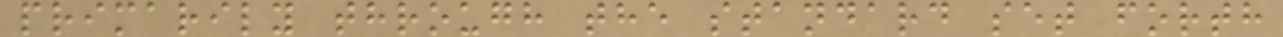primarily through the standard set forth
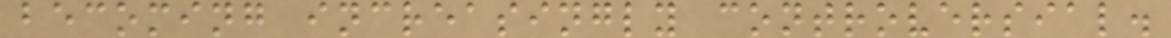becoming increasingly controversial.
